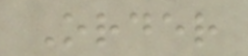Order
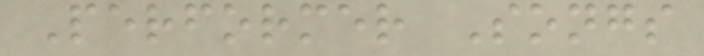Performer Songs
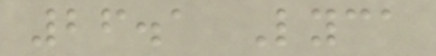26.1 Lyca
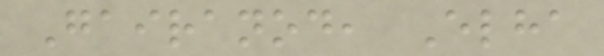Gairanod, Elha
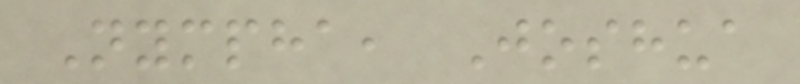Nympha, Joshua
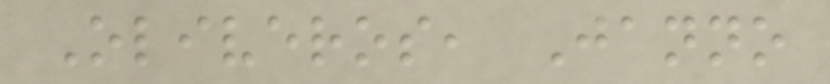Oliveros, Janno
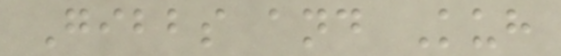Gibbs and Kuh
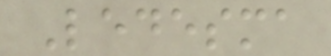Ledesma
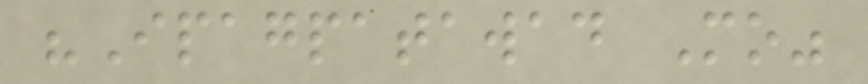"Ipagpatawad Mo"
